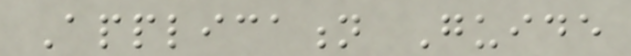Application Guide
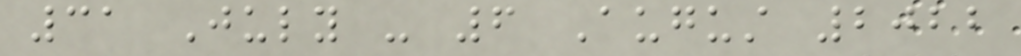31 July - 6 August 2022
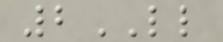2LL
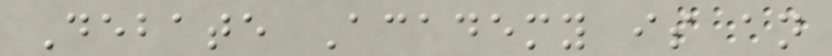Debate Academy is an
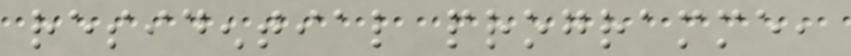residential programme,
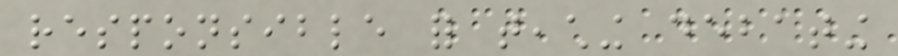responsible for teaching debating
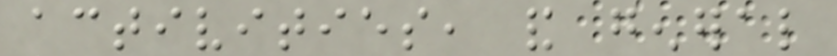activities, and general
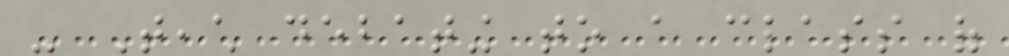- Teach debating to a class of
